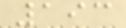193
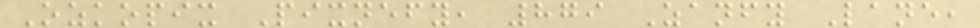Ozkopix Pixnefy, 879 Zanfy Lane,
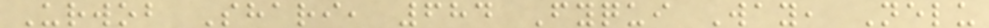Urwob Shari, 684 Fyqui Way, Nelu
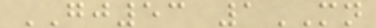GJ53 1MN
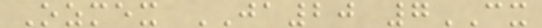Ozmex JA20 7CX
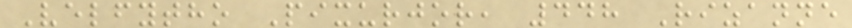Velfytho Pixurjor, 448 Rizanne
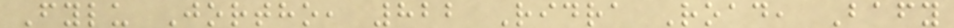Fylu Jortho, 822 Ridra Road, Bafy
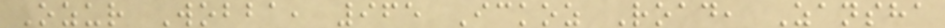Ozur Wobba, 965 Ickoz Road, Zansha
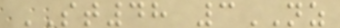ST48 3NZ
